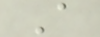A
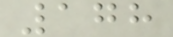178
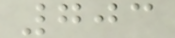703
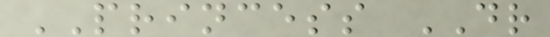PRINCESS DR
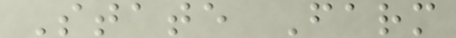State Farm
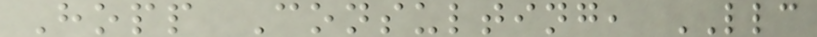Hopp Consulting, LLC
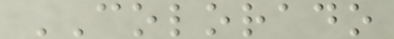COLORADO
